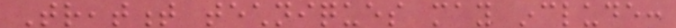Treatment techniques may include:
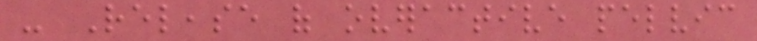- Release of overactive pelvic
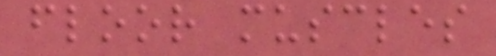floor muscles
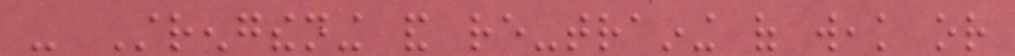- Strengthening and re-training of weak or
